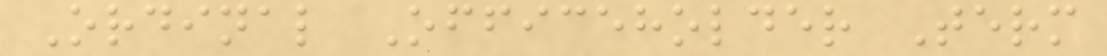Ordinal Officeholder Term
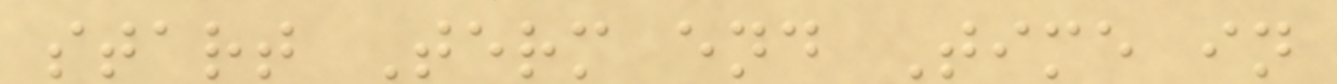start Term end Time in
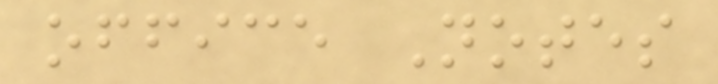office Notes
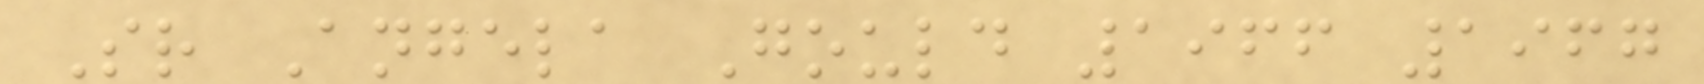Sr Angela Gould 1966 1967
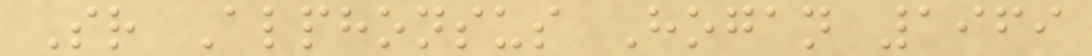Sr Alphonsus Hogan 1969
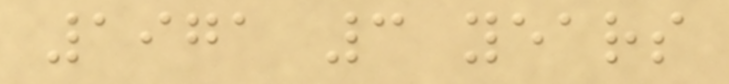1971 3 years
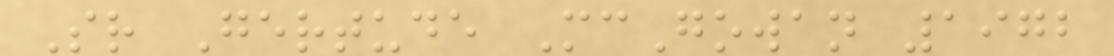Sr Gertude McGowan 1972
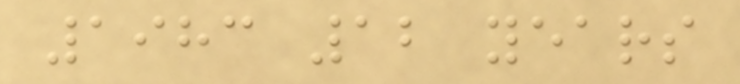1983 12 years
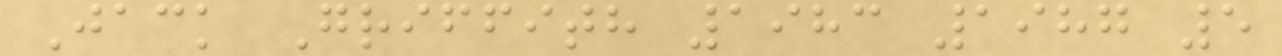Jack Griffith 1983 1987 5
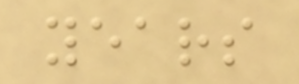years
